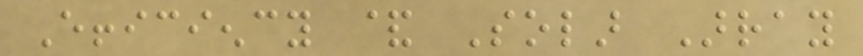Efficiency & Solar Array
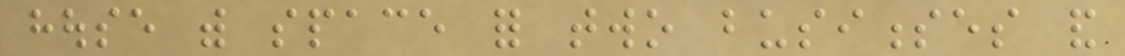house with space for two businesses and
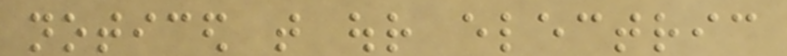noticed that our electric
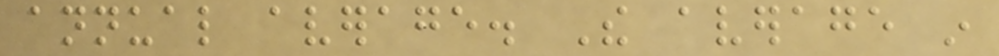annual average. The average in
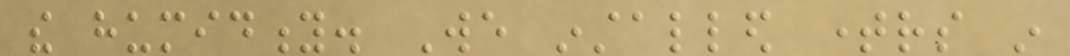the humidity. We installed timers in
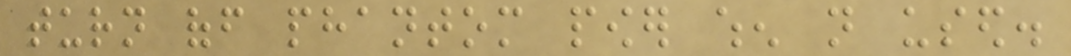turn off phantom power when not used.
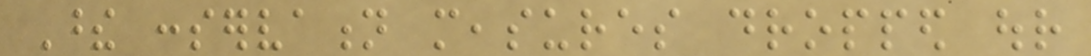These conservation measures dropped our
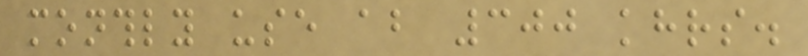monthly use about 300 khrs.
